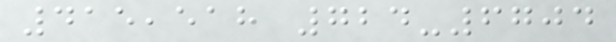415,518 724-6704
